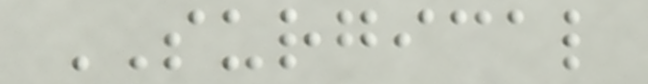SURGICAL
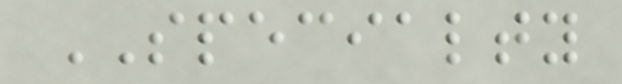SPECIALTY
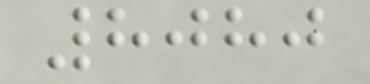8080
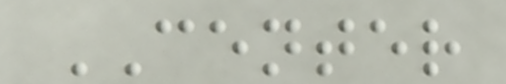CENTER
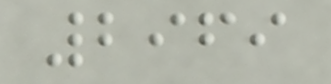2969
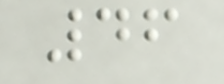46
